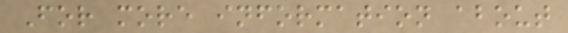For more information about
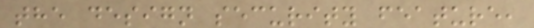the design security feature,
